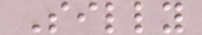Silly
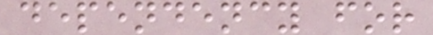dependency for
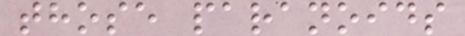those paranoids
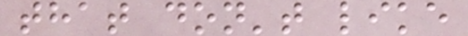that don't like
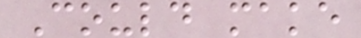Could make
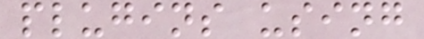plugins using
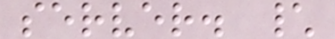server. \
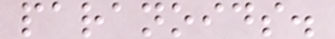paranoids.
